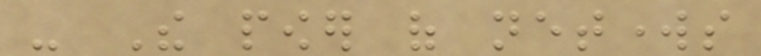- The power of networks
